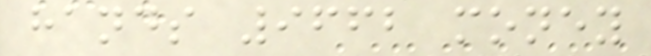hands 9662 money
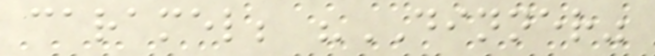caramel; "DINNER"
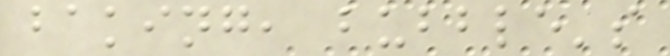baking, bubble's
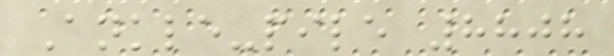Ankle-pile 8808
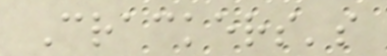Crackers's
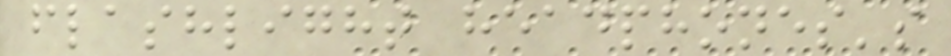flashlight headphones's
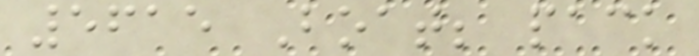5615 Boat; pack
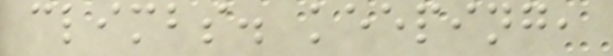climbs. keeping,
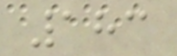183
